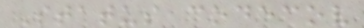Status codecov
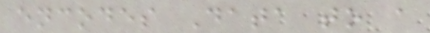encodes Data to a
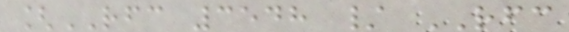[RFC 3548 / RFC
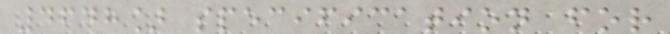4648] specification for
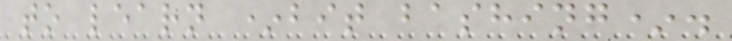to learn *bit bashing*.
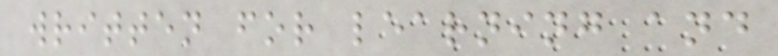written for learning and
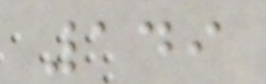149
